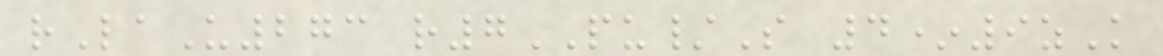rLaU273 r7PU/S 4*9zK
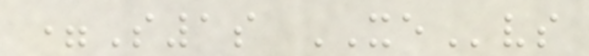=S1s XEvs
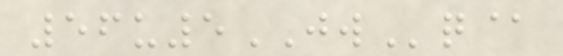56u5JWq@
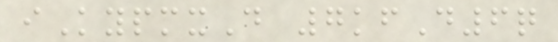iKypmxD 7kfD6q
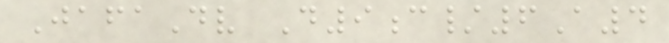JafaDv D9c/6A4
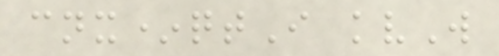cnx*qtI kvW
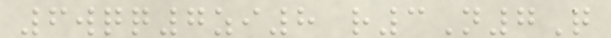6wqq7zi8 r3N7Q
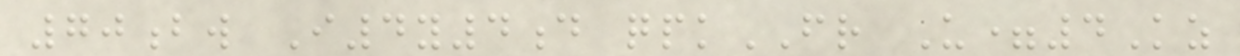70bw I4y4d qpkFR U=4Kz
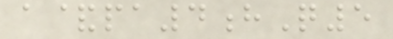a&pa4hQ5
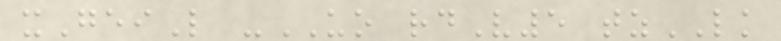xGeiL -UO rdV5 tzLK
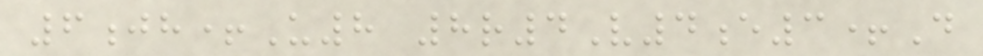6jh+U8 8r4V4e3+D
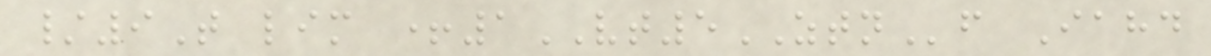/9T lim +1VT5ZTNf Iahd
